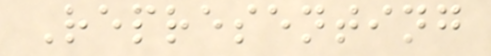Representing
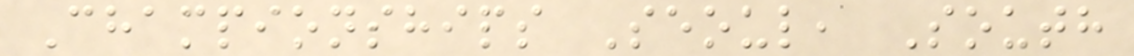Championships Seoul, South
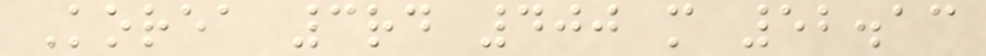Korea 3rd 400 m 52.13
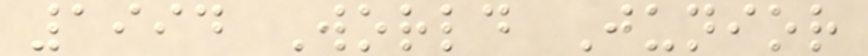1994 World Junior
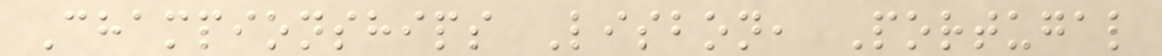Championships Lisbon, Portugal
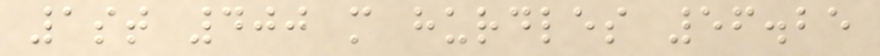1st 400 m hurdles 56.25
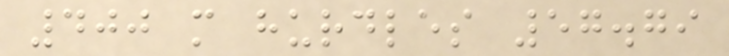400 m hurdles 57.79
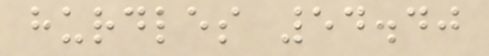hurdles 54.40
